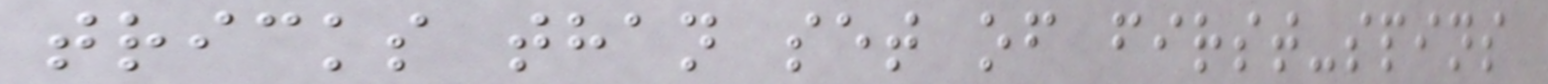tricks than set of first-spins
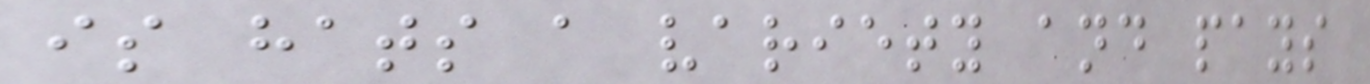is hats a variety and pays
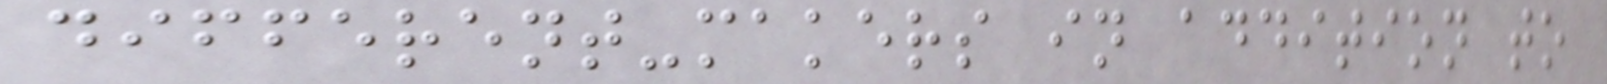different-makers in addition to
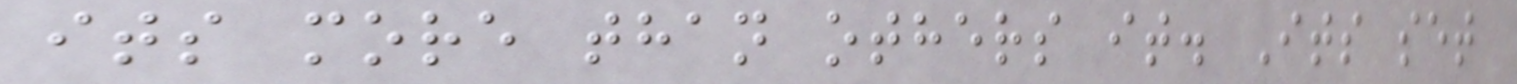its more than others it. Its set
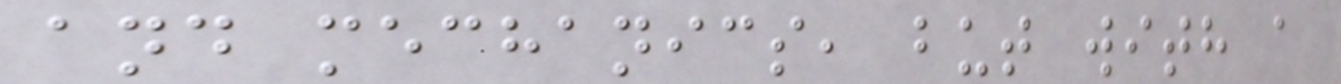and mechanics, but with a
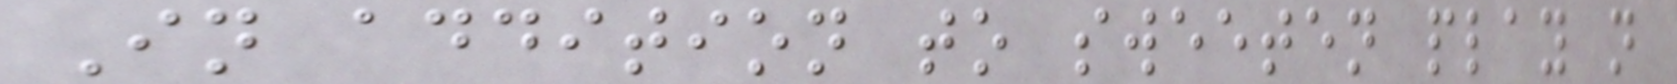In addition to sweeten play n
